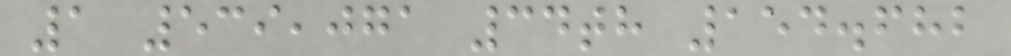1 539,071 34th 154.682
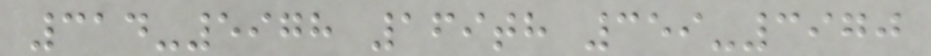314-5978 169th 359-3970
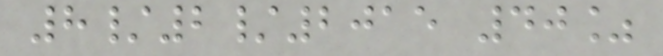8/2/2015 40%
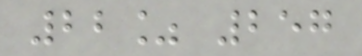22% 257
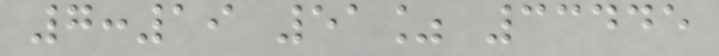7:19 51% 33445
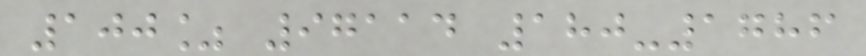100% 97114 180-1786
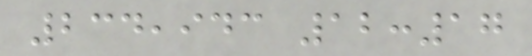234,943 12:17
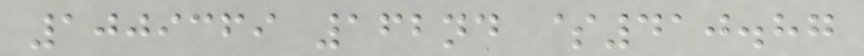1009369 162nd $410.87
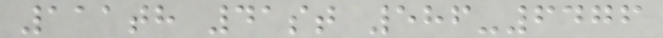111th 41st 586-6476
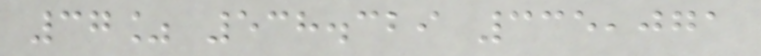37% 538.329 335,071
